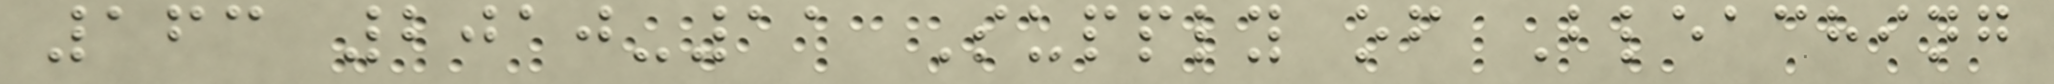163 2010-11 Supply of Bleaching
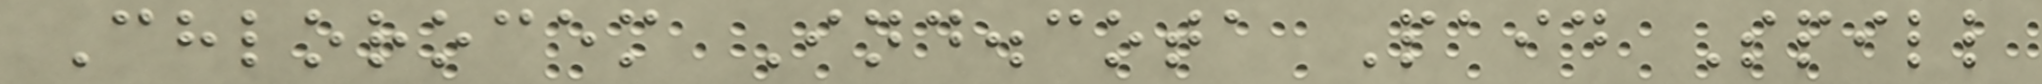Chlorocem Ind.cota Paid Spill
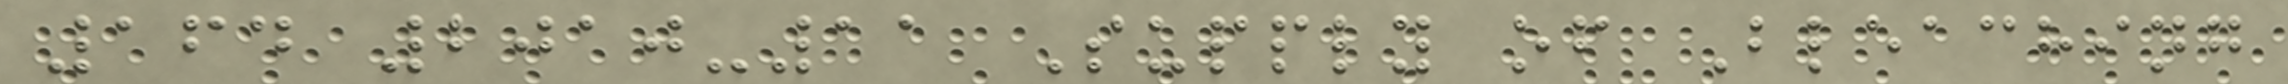164 2010-11 Supply of Bleaching
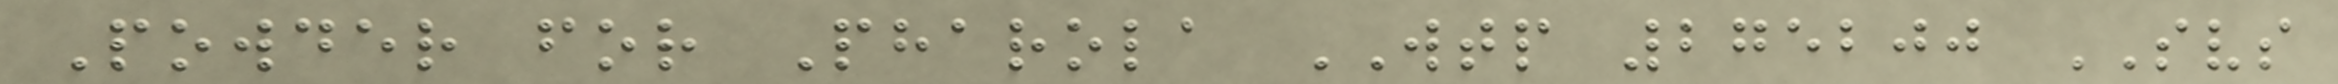Powder for Pharola WTP 275200 SVS
